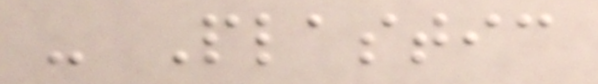- Plastic
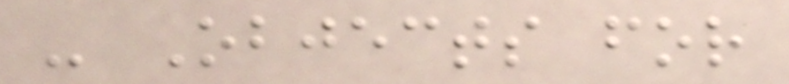- Objects for
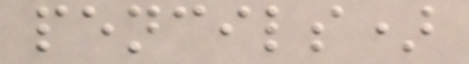pencils)
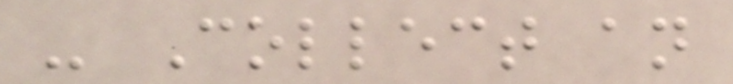- Collect an
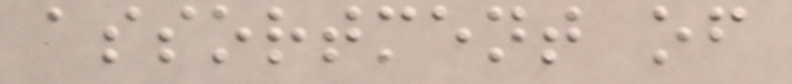assortment of
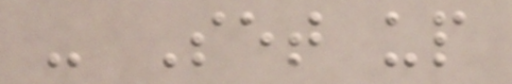- Set up
